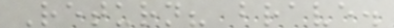Return? brave.
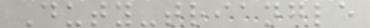Duty-triangle
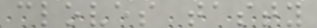cloves tasty
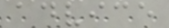advice
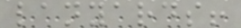lanyards!
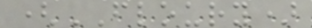(FLOURY)
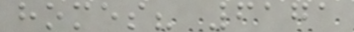homes? 6171
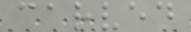carved
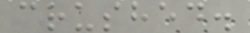crushed.
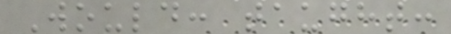Would: taught:
